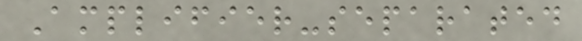Amplifier-separated
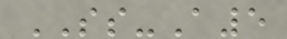SS-A5
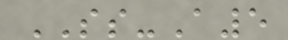SS-A5
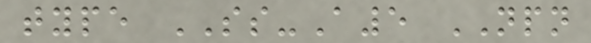type SS-A5 NPN
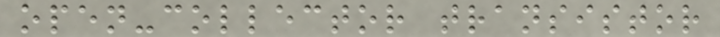open-collector transistor
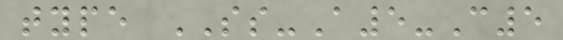type SS-A5-C5
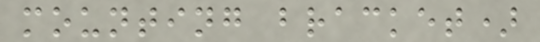mounting bracket)
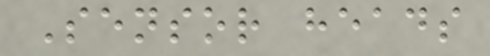Sensor heads
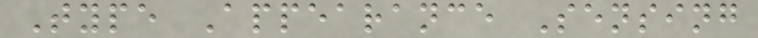Type Appearance Sensing
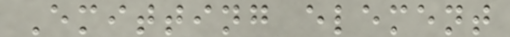Emitting element
